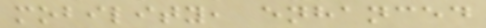mobility, enhanced
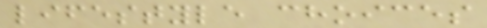lifestyle choices
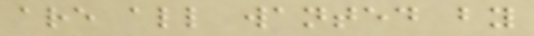are all wanted by
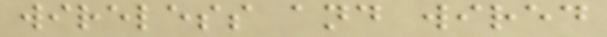wireless and wired
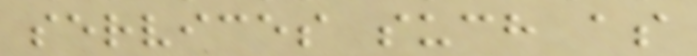services such as
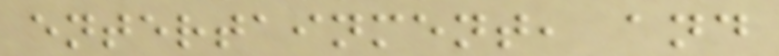entertainment, and
